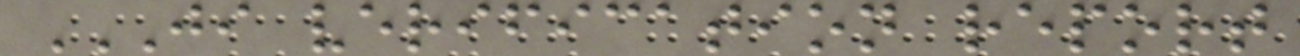JI VERIFICATION REPORT
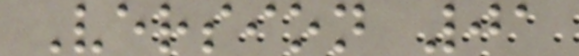Version 01
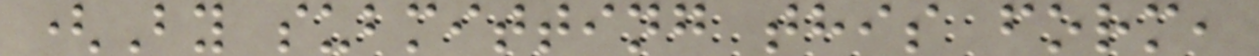(By submitting this form,
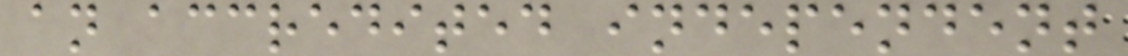an accredited independent
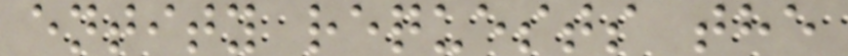entity requests the
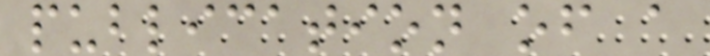publication of a
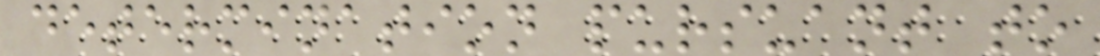determination pursuant to
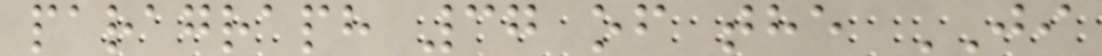paragraph 37 of the JI
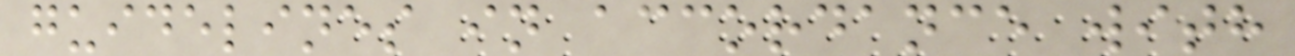guidelines in accordance with
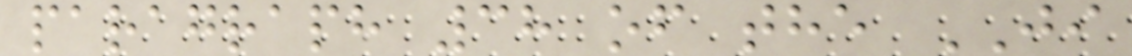paragraph 38 of the JI
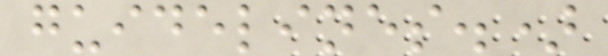guidelines.)
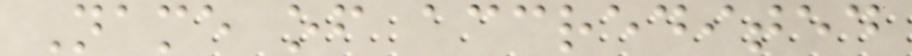Name of accredited
